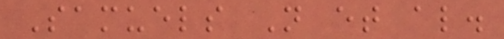Samuels N et al.
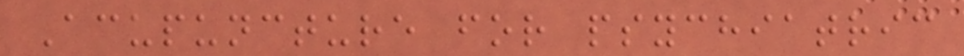Acupuncture for psychiatric
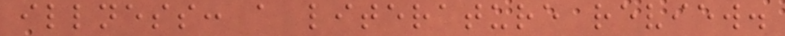illness: a literature review.
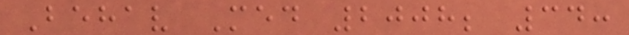Behav Med 2008; 34:
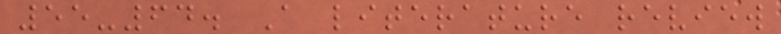55-64. A literature review
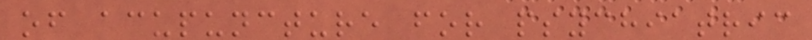of acupuncture for psychiatric
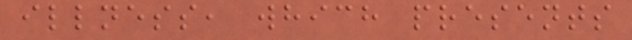illness, which presents
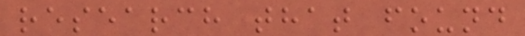research that found
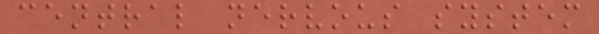central nervous system
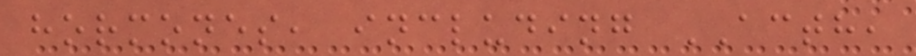hormones, including ACTH,
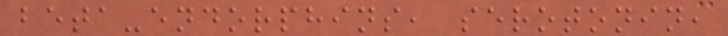beta-endorphins, serotonin,
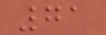71
